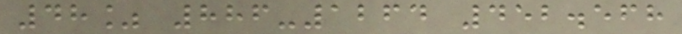48% 886-1264 452.568
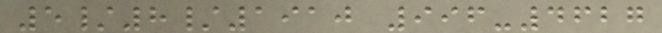5/8/1910 996-4627
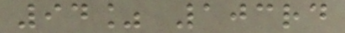94% 103rd
